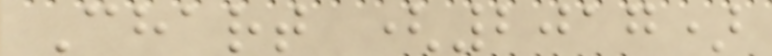Chart (2017)
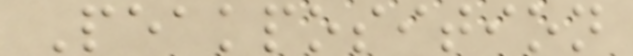Peakposition
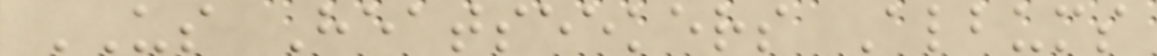US Heatseekers Albums
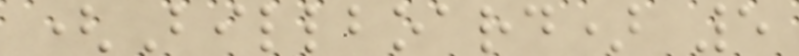(Billboard) 5
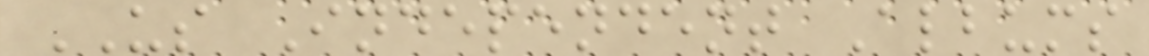US Independent Albums
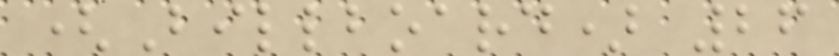(Billboard) 26
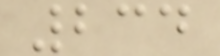234
